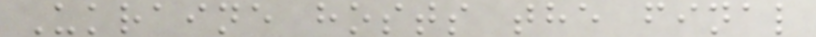Ukraine hosts the final
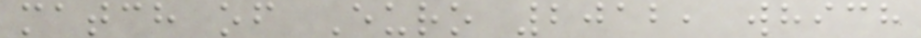match of Euro 2012, which
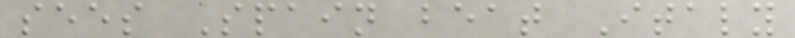sees Spain beat Italy
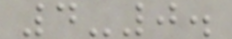4-0.
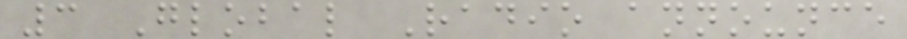3 Global Radio announce
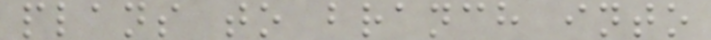plans to branch into
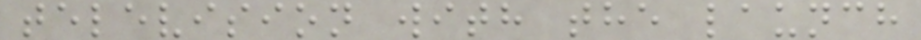television with the launch
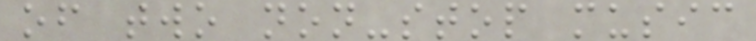of two non-stop music
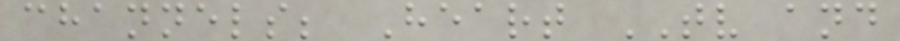channels; Heart TV and
